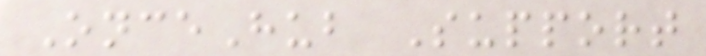OnceHub Support
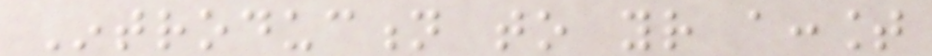Introduction to your account
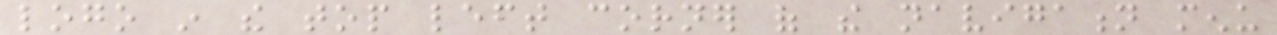logo in the top left corner of the navigation menu
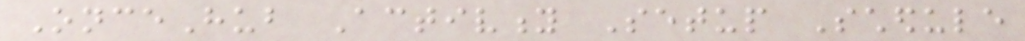OnceHub Activity Setup Schedule
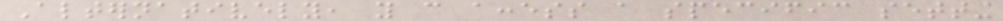Alternatively, you can access a specific setting
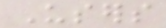Users
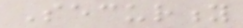Security
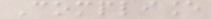Compliance
